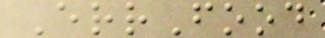ErrFood
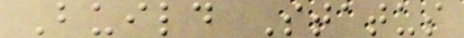Build Status
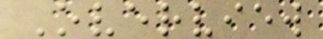Overview
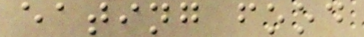eating food
